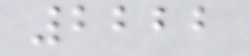2222
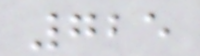725
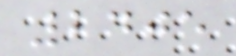2405
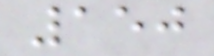150
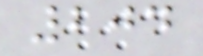204
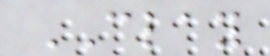CLAY
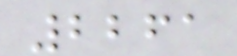2261
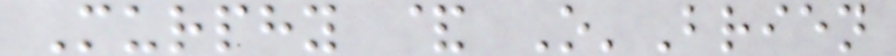Murphy & O'Brien
